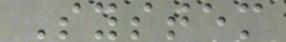System
